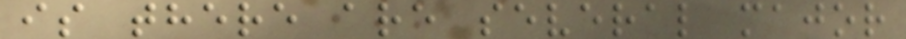is there are several major
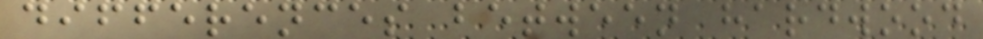differences between hardwood
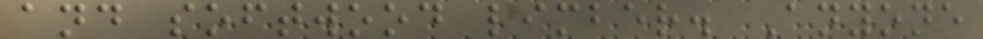and softwood limber. Anyone
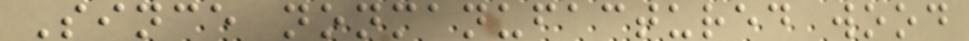Since nonmanufactured wood
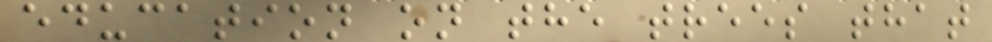education on the trees that
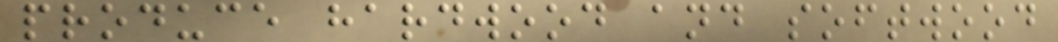produce hardwood and softwood
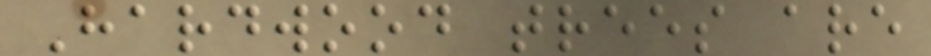Hardwood trees are
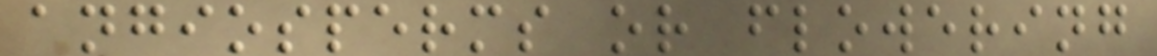angiosperms or flowering
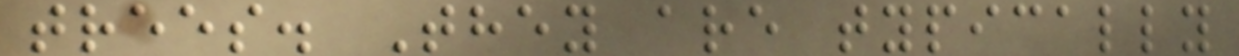trees. They are typically
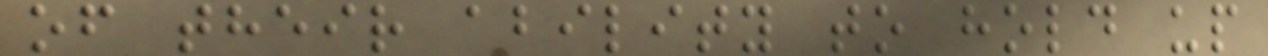of their ability to hold up
